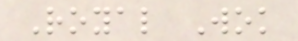Royal Wok
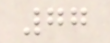77
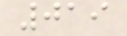019
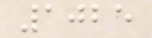1025
